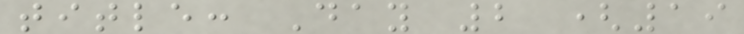title: Day 2 (19
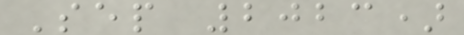Sep 2023)
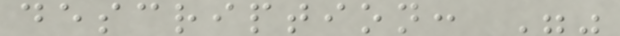description: ""
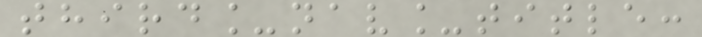third_nav_title:
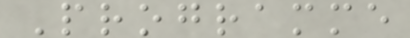Programme
